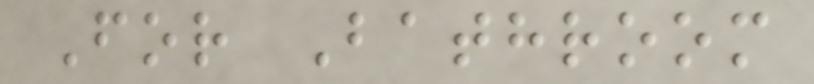For Bathroom
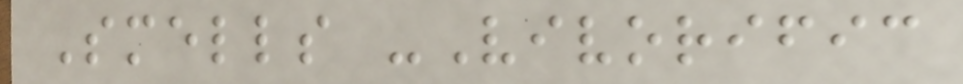Smells -Vivorific
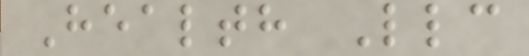Health Llc
